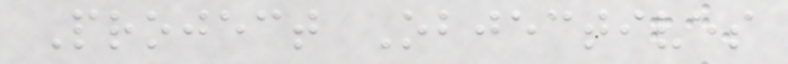Project Objectives
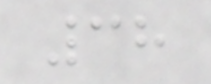38
